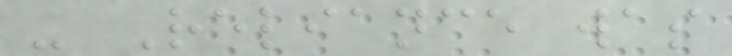- Reliance was
